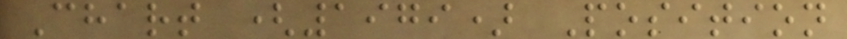Chart (1979) Position
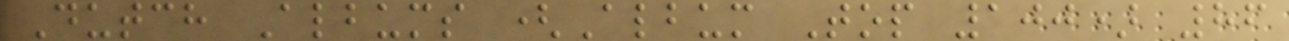Dutch Albums (Album Top 100) 86
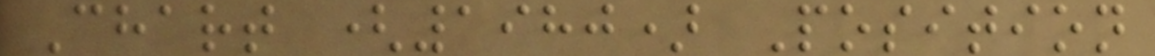Chart (1980) Position
